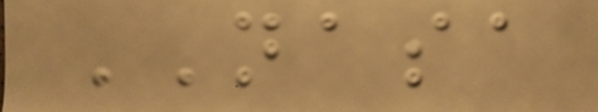NASA
